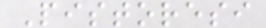Pistoresi
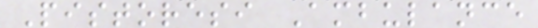Pistoresi Ambulance
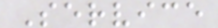Service
